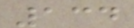134
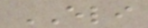ELI
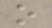o
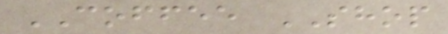COFFEE SHOP
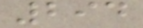294
